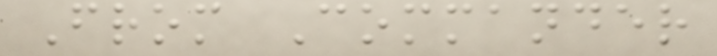From Commander
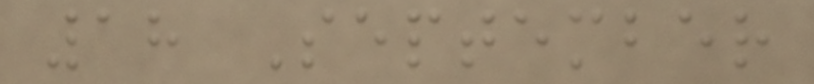18 September
